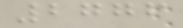2776
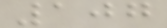107
